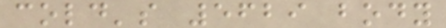cold's 5629 body
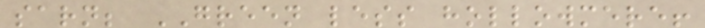sarn; GREEN less hollowmere!
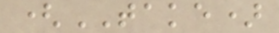(TAKE)
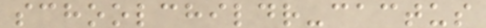schoolchildr-cactus
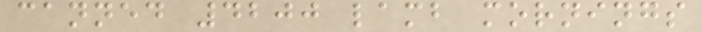canned 4200 lamb mornings
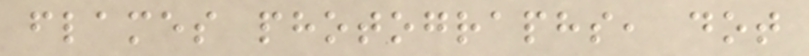flames photographs, dot
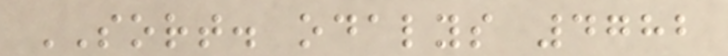SORT. odalys 4782
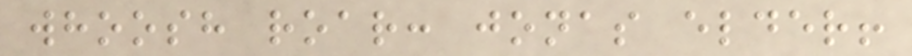whoosh roar: jonas elder!
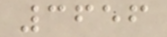3656
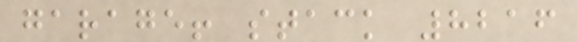garage! stack 8216
